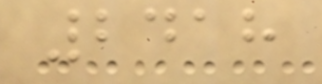2418
